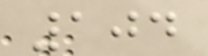104
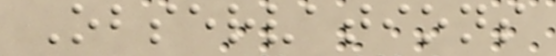Observations
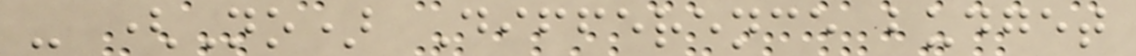- (No) Difference budget
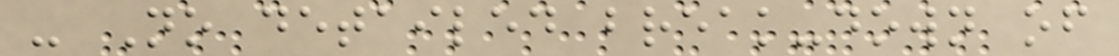- No detailed break-down of
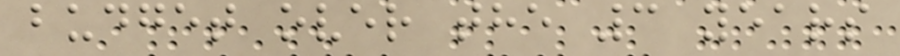budget over the 3 years
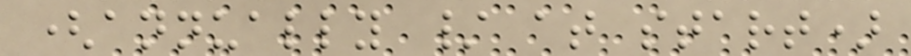(annually / at start)
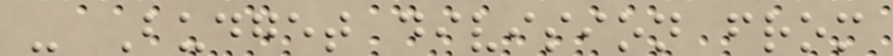- Budget division from
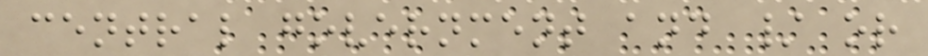central government and / or
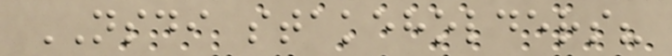NSDI stakeholders?
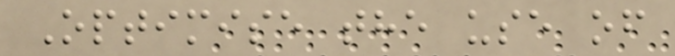Optimise the use of
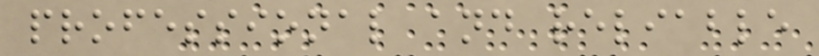professional and reliable
